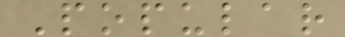Popular
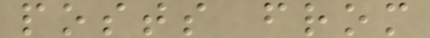posts from
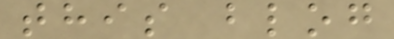this blog
